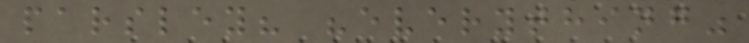parsley? "everything"
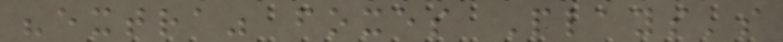"extra" foxes Plays's
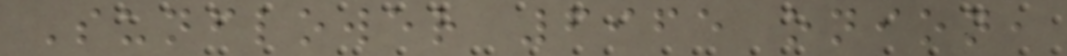Sunflower 6965 onion,
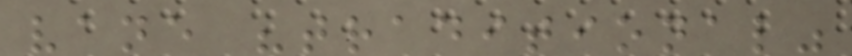vane "traditional"
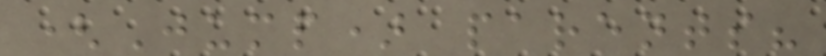(Jump) parents?
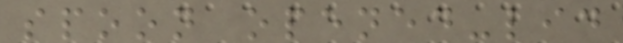spoon opened-lid
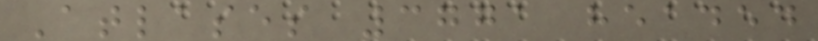Atlases 3771 headed
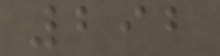292
